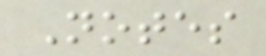Notes
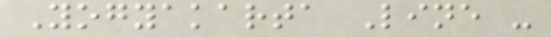Yogyakarta Line -
